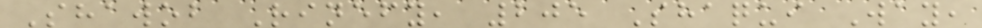Shawob Rinefy, 205 Shaqui Way,
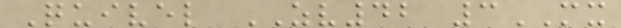Quivel ZV42 3MX
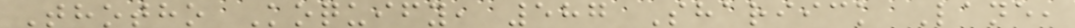Thotho Koquify, 587 Shariick Lane,
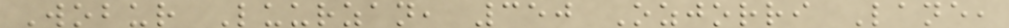Wobur Luurzan, 350 Ozjorri Lane,
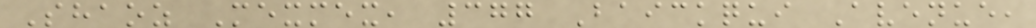Shaoz Mexmex, 377 Baickqui Avenue,
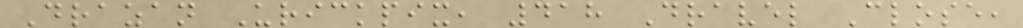Drazan Urickpix, 418 Dravel Close,
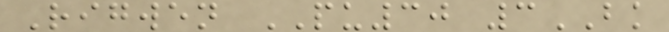Rigwen PU30 3BK
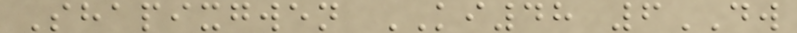Shapixgwen KI48 6DW
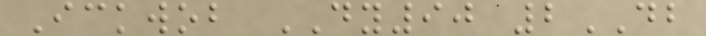Ickwob DY90 2DB
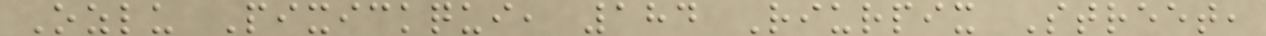Ozlu Pixickqui, 184 Riurpix Street,
